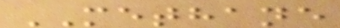METHANE
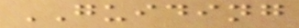GUIDING
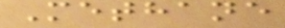Methane
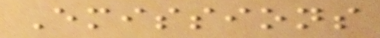Emissions
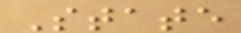State
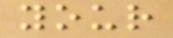your
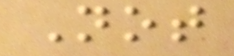Not
